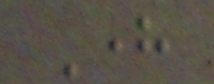Here
